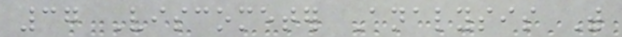37 Viscometer Analysis With
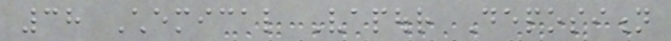38 Chemical Vapour Deposition
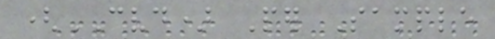(CVD) Per Sample
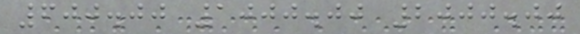600.00 1000.00 2000.00
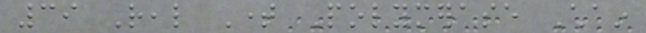39 Real Time Polymerase Chain
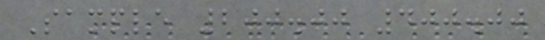Sample 200.00 400.00
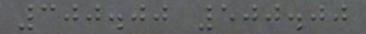300.00 500.00
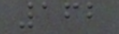162
